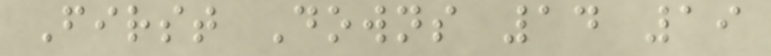First Downs 14 19
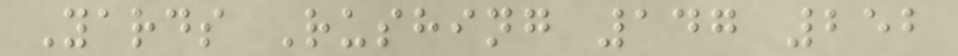Yards Rushing 147 252
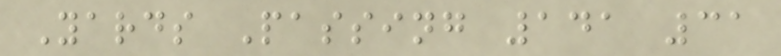Yards Passing 141 31
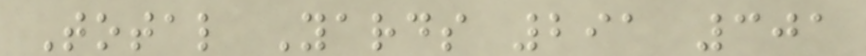Total Yards 291 301
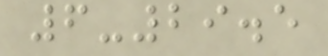6-29.5
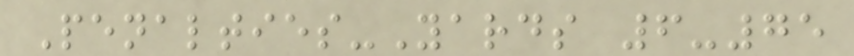Penalties-Yards 6-75
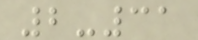2-31
